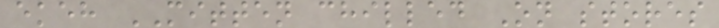ekeh MITTEN chilled On stores
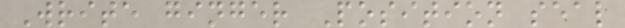Write ginger Position seal
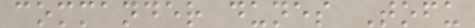commander dunes Tofu
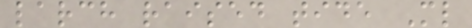larch raised tide Ml
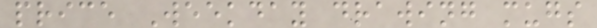price Weekday drawing mugs
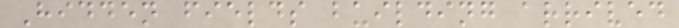Hidden fields building arrived
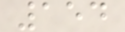154
